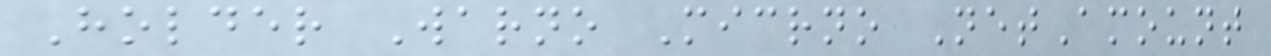Holder Warno Micrno NetAmount
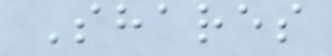Shares
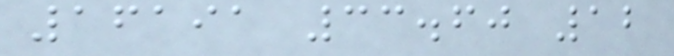16191 33.60 12
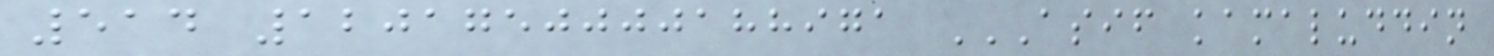514 1201750000188971 ASIF KAMALUDDIN
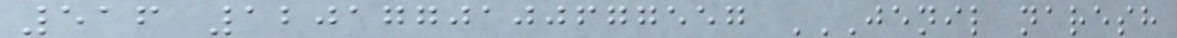516 1201770100677557 JENIL NARESH
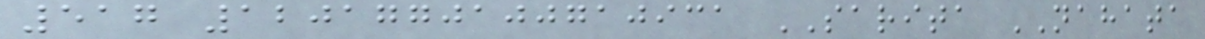517 1201770100710931 SARITA NAHATA
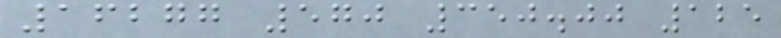16277 570 350.00 125
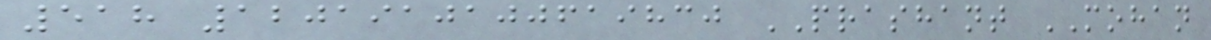518 1201910100619830 PRASHANT MOHAN
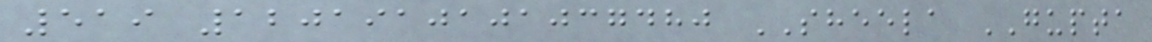519 1201910101037480 SHEELA GUPTA
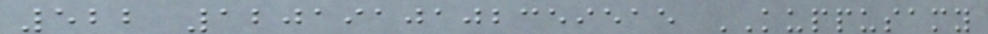522 1201910102359515 KUPPUSAMY
